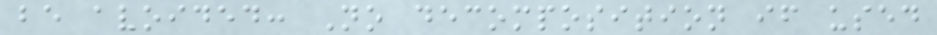be avoided: No decomposition if used
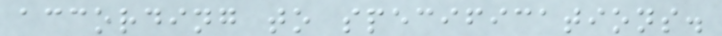according to specifications.
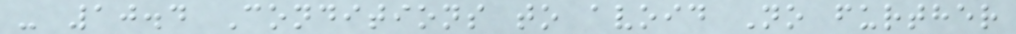- 10.4 Conditions to avoid No further
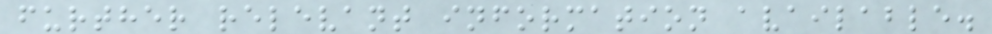further relevant information available.
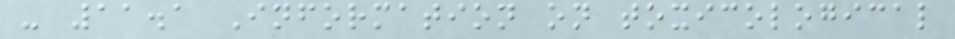- 11.1 Information on toxicological
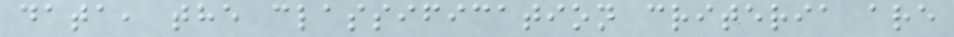data, the classification criteria are
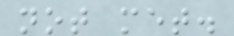not met.
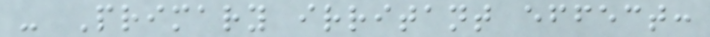- Primary irritant effect:
